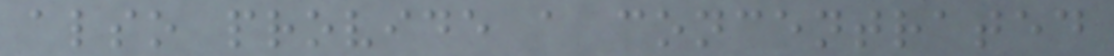also provide a concentrated
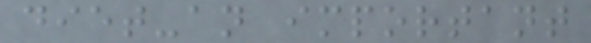diet-an important
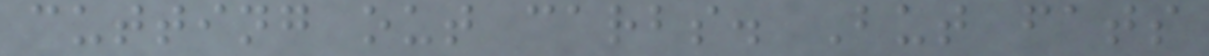cutting out carbs. But fats
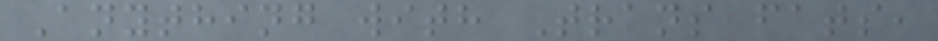Anything with Trans fats,
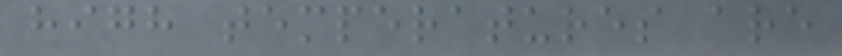high temperatures are
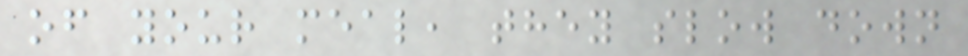of your meal, they slow down
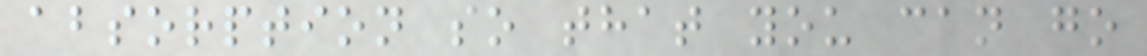absorption so that you can go
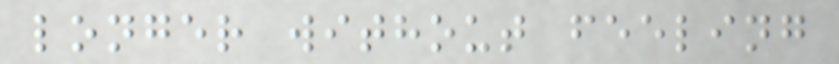longer without feeling
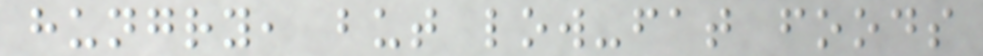hungry, but low-fat foods
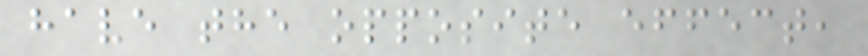have the opposite effect,
